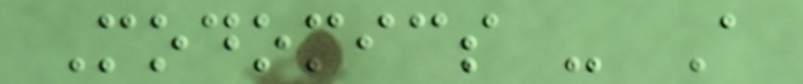Modomics - A
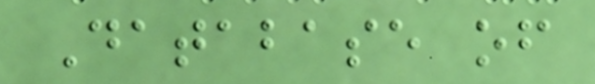Database of
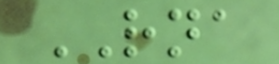RNA
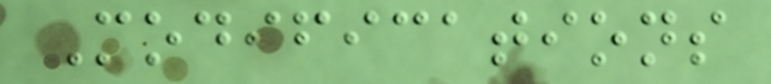Modifications
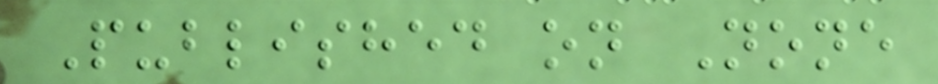Published on None
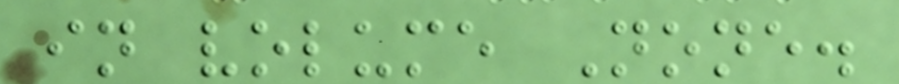in volume None.
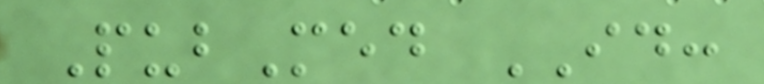PubMed ID:
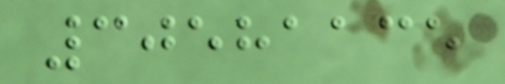30581135
